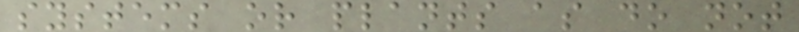systems or plants as do not
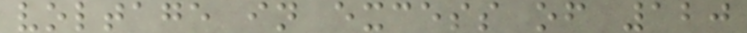voltage in excess of 120
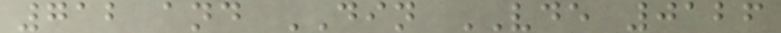712 and DIN VDE 0126
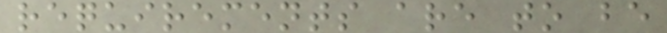requirements are to be
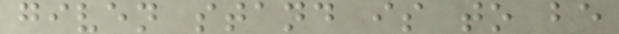given stand is to be
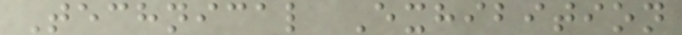Technical Exhibition
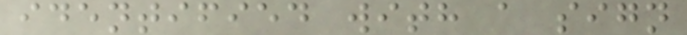identified with a sign
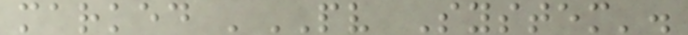marked 'PV System'.
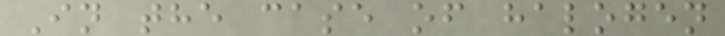In the case of halogen
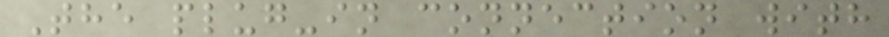The plug-in connection with
